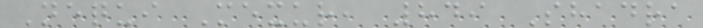Nequi Mexur, 849 Shadra
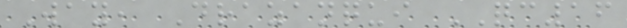Way, Drazanqui QC16
